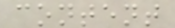content
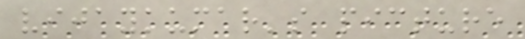vijaykumar's picture
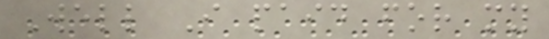Well I paid for my
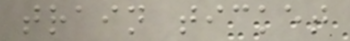train ticket
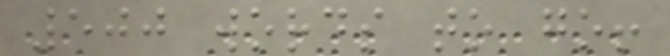500 words to go!
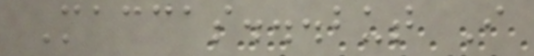Maccas...but I
